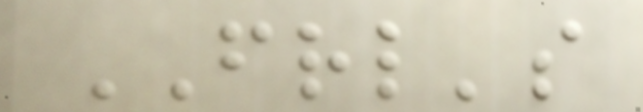FRL's
